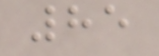85
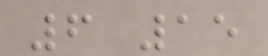6 15
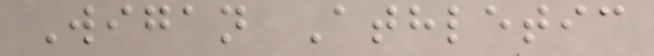Wigan Athletic
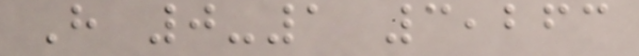H 0-1 3,263
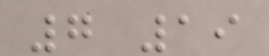7 19
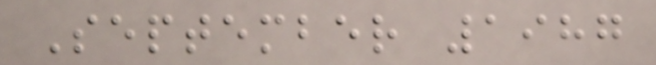September 1987
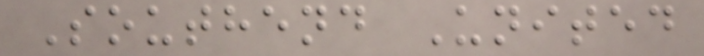Southend United
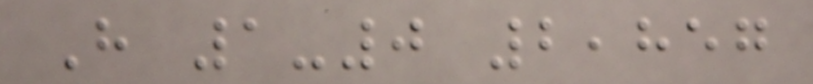H 1-0 2,857
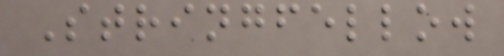Stringfellow
